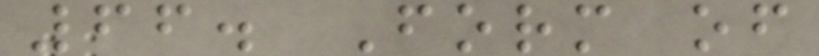66. Form of
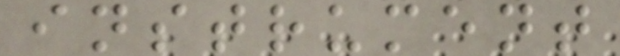instrument
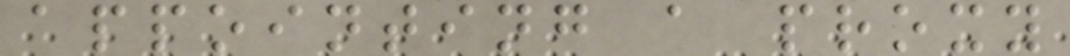appointing a proxy
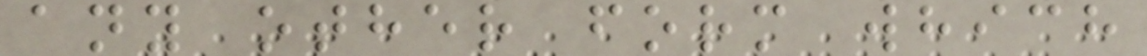any other form which
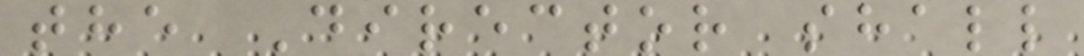the Director shall
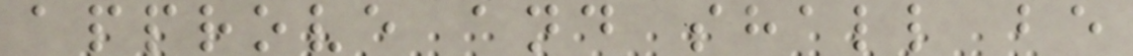approve and shall be
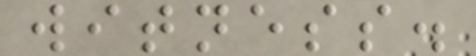witness.
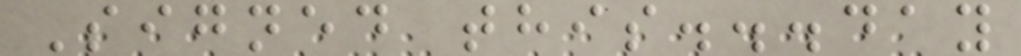Signed this...day
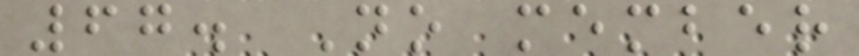67. No member
